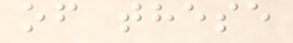of these
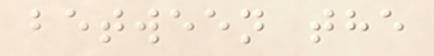between the
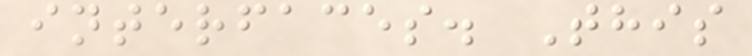interfaces. This
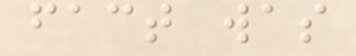fact was
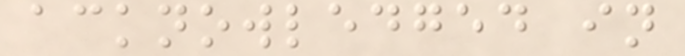acknowledged in
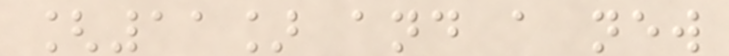[11] and a new
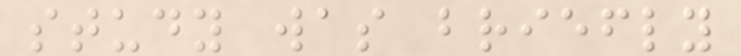study was briefly
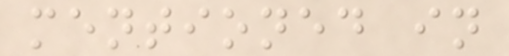mentioned in
